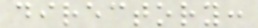directory:
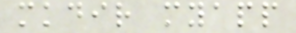mkdir myapp
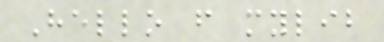Hello from mylib
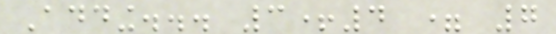Adding... 3+4 = 7
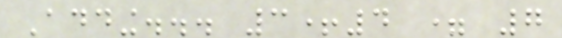Adding... 3+4 = 7
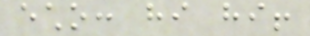echo: hi hi!
